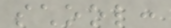school:
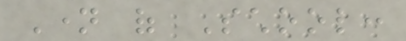Name of School:
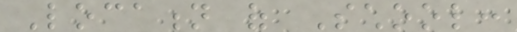Location of School:
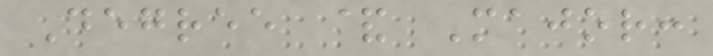Degree & Major:
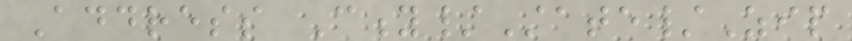Address City/State/Zip
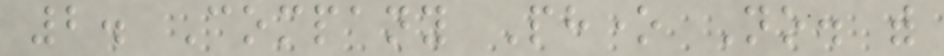2. Company Phone No. with
